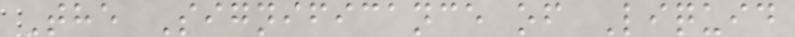The Significance of Liquid
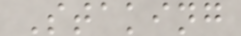Staking
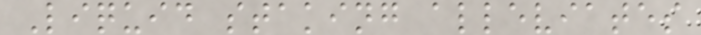Liquid staking alleviates
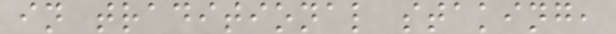in traditional staking,
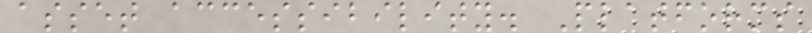asset accessibility. Platforms
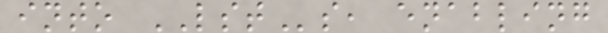into LSTs, enabling
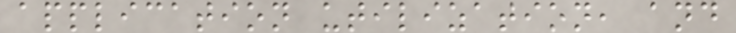application utilization, and
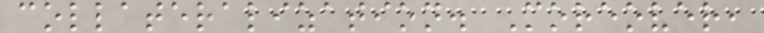collateralization. Moreover,
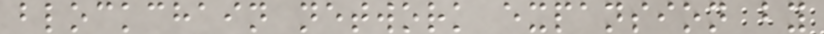blockchain network expansion by
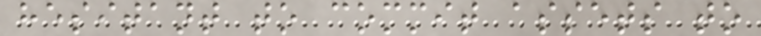hesitant to commit assets to
